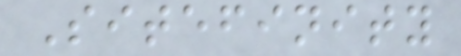Sitefinity
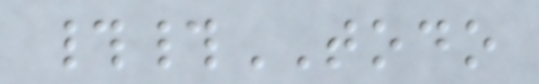##TODO
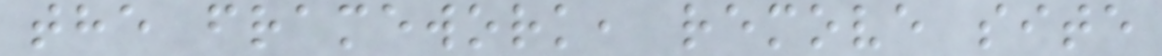the framework, remove site
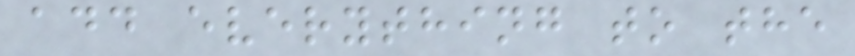add everything to the
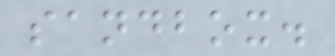sandbox.
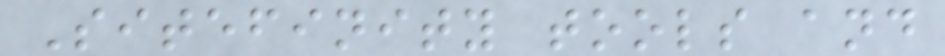Sitefinity tools and
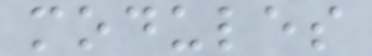modules
